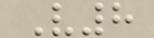V8
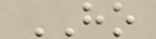HO
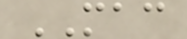MAC
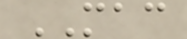MAC
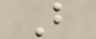B
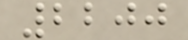2200
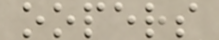oopers
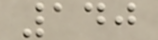140
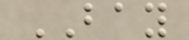BAY
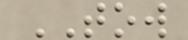TOW
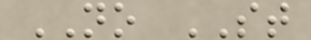NO ST
